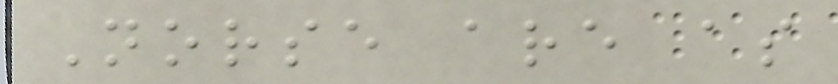Norse are as
